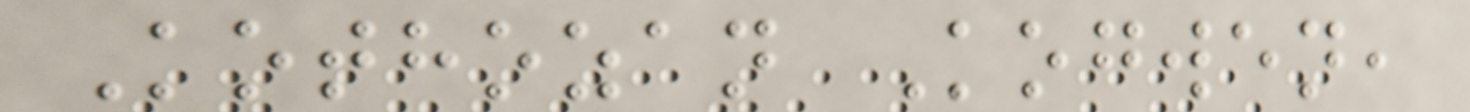Kothozan Kogwen,
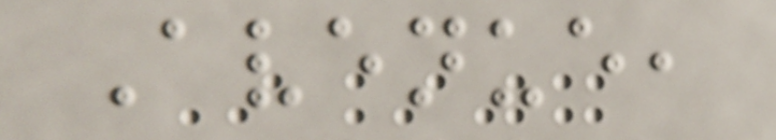Avenue,
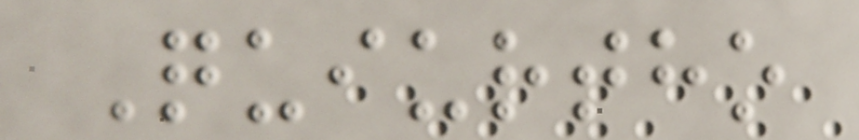Quiurtho
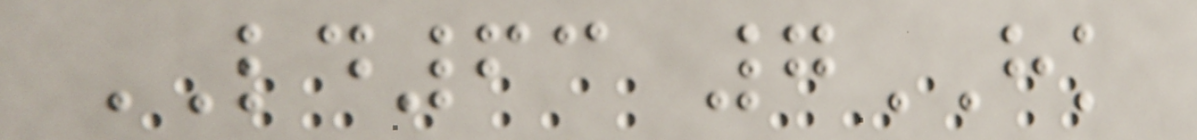LD63 7HK
